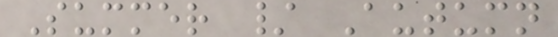Summer / Autumn
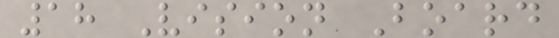18 Vision Board
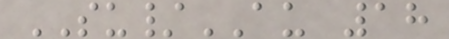SU/AU 18
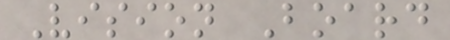Vision Board
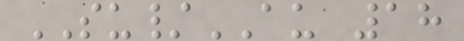SU/AU 18
